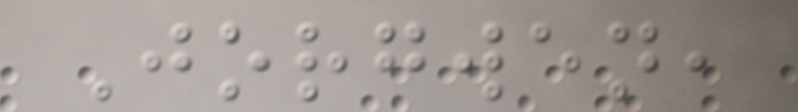Jorgwen,
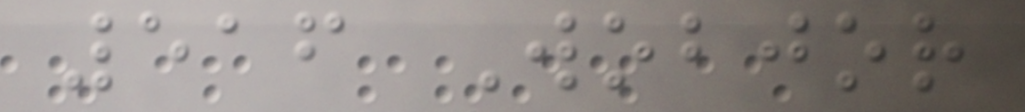516 Wobjor
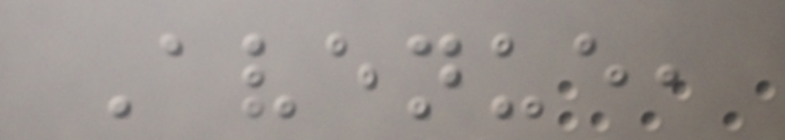Avenue,
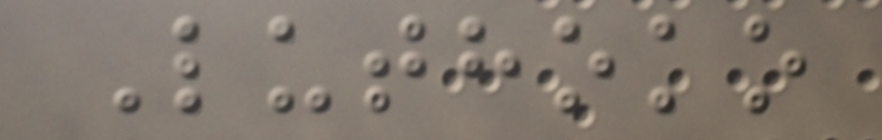Luthoko
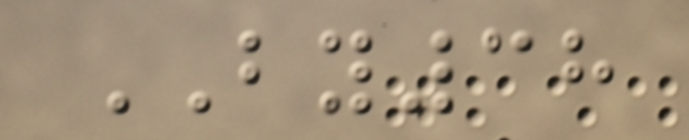BY38
